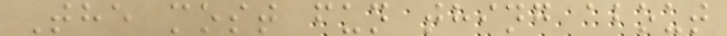The most fun thing about
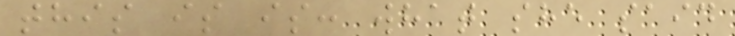this is is: what she said
